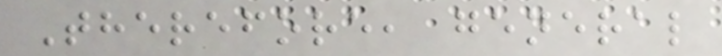Therefore, general
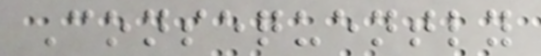Consequently
